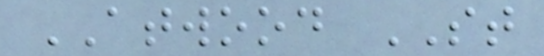ATWOOD ST
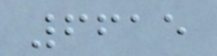6615
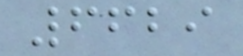6629
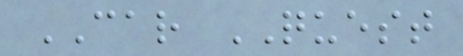CAR QUEST
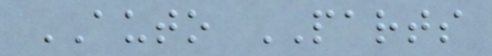AUTO PARTS
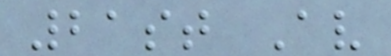21st Av
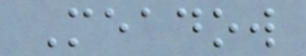Meadow
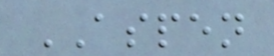ASPEN
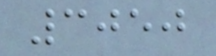3050
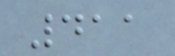411
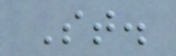St.
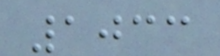1033
